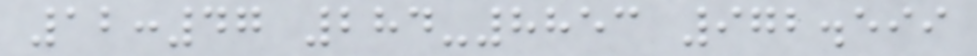12:47 284-8853 972.599
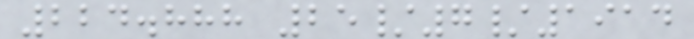224.888 25/7/1914
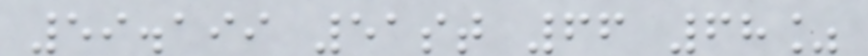59.199 51st 66 68%
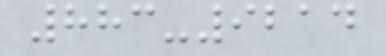883-9214
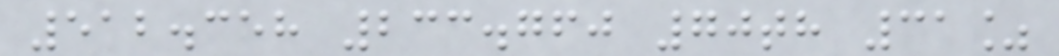512.358 233.760 70th 31%
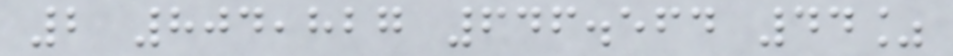2 804,827 646.564 44%
